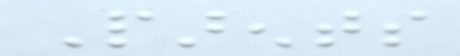Parents
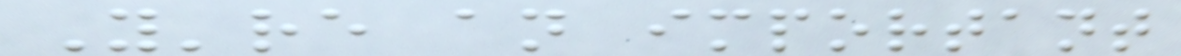You're an important
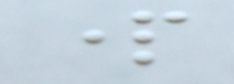part
